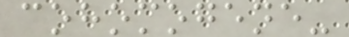cohomogene-
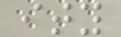ity
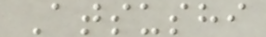Atsushi
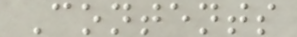Contents
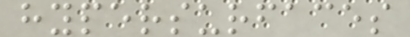hypersurfaces
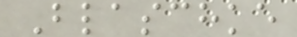Blaschke
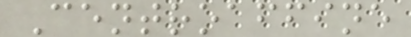Centroaffine
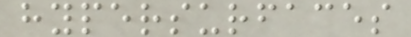hypersurfaces
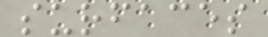surfaces
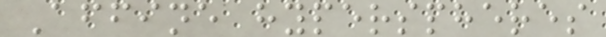Affine hyperspheres
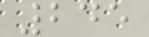245
